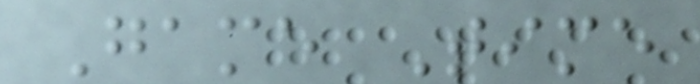Game Time
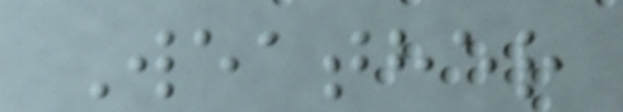Weather
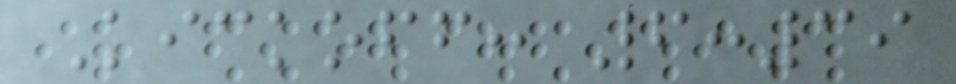Kickoff: 6:39
